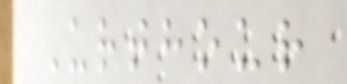Urthour
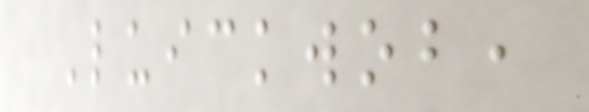Luickwob,
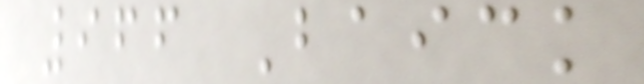966 Baick
